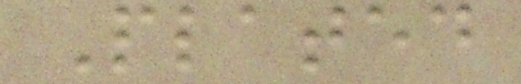Plated
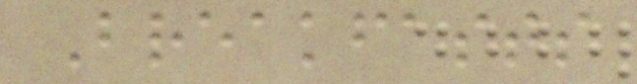Breakfasts
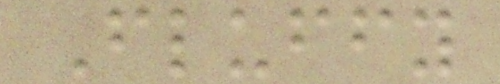Fluffy
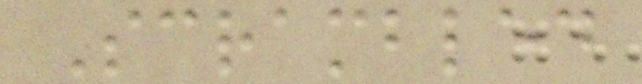Scrambled
